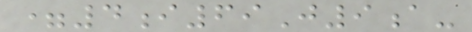=4i69J9a-
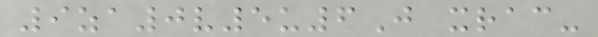9za0v5u6J xrac-
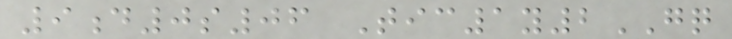9d0s06 Tic1y2GQ
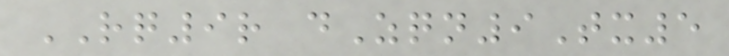RQ9r dZqn9Tx5
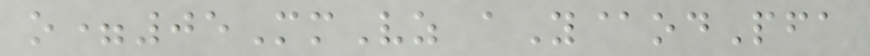o=05MmVz aY@odPfa
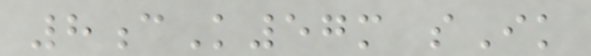8cK57m sIk
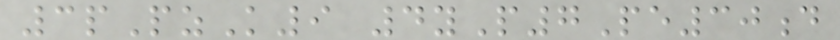3pPzK9 4yP7Pe30d
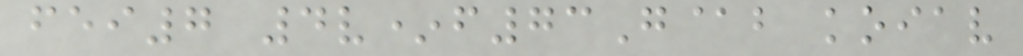fei7 4v*f73G@b koiav
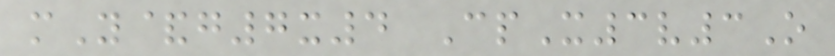mY&g7x4 CpX3v3O
